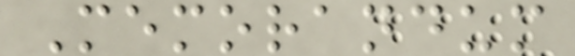Memorandum
